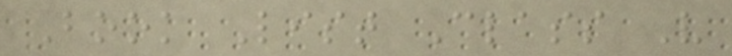Book List Class V
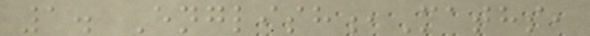1. English,Maths,
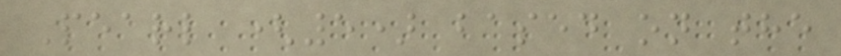Pearl (5) based on the
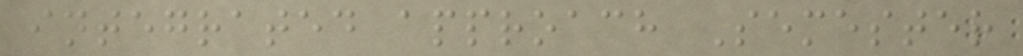integrated approach Semester
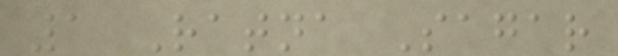1 Ratna Sagar
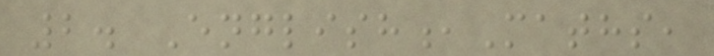2. English,Maths,
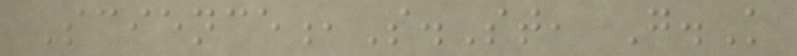Science,S.St, G.K
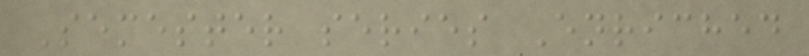Semester series Enriched
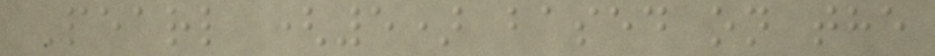Pearl (5) based on the
